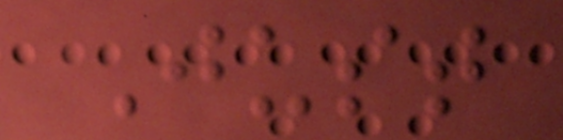Just
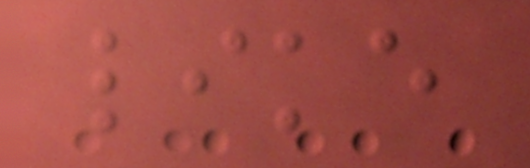like
